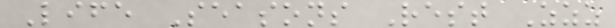Life Seasons Rest Zzz
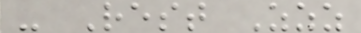- Rest Zzz
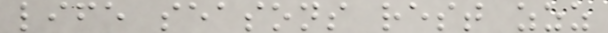life seasons rest zzz
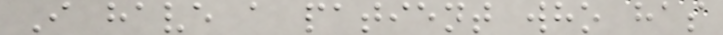I have a patient who has
